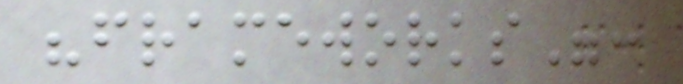"frameworks":
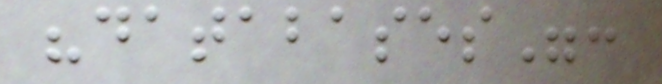"databases":
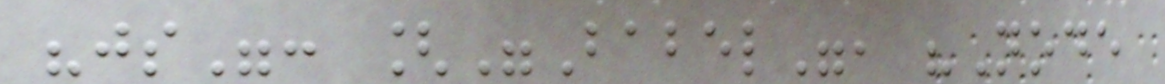"js": ["Babel", "Node
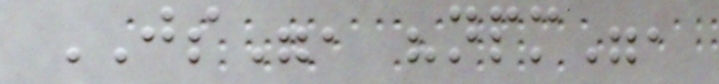JS", "npm",
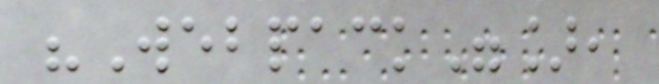"Webpack"],
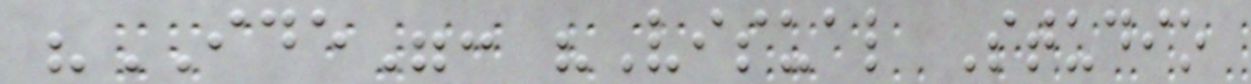"IDE": "Visual Studio
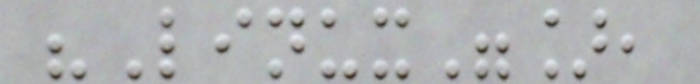"Linux"],
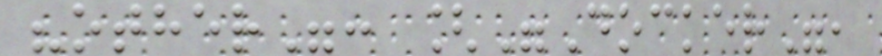"other": ["Docker",
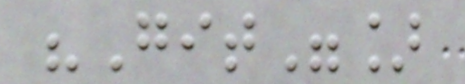"Git"]
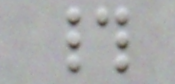#
